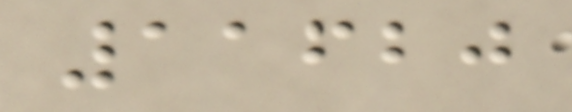11620
